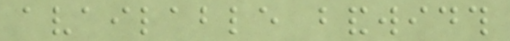available bandwidth
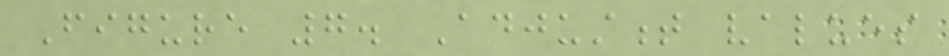Figure 7. Adjustment values
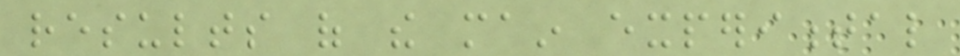results of the main experimental
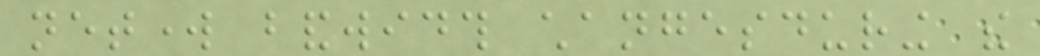network bandwidth changesduring the
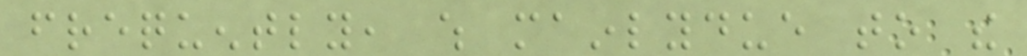frequently, which mainlydue to the
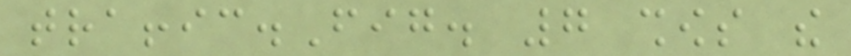traffic.Fig. 7 shows the
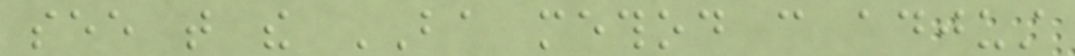see that the BA method can adjust
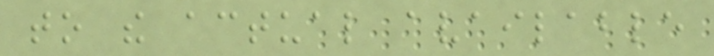to the actual available
